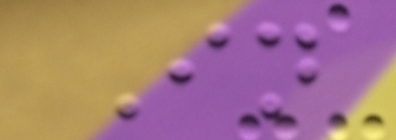In
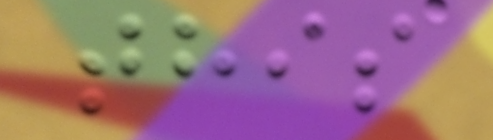this
